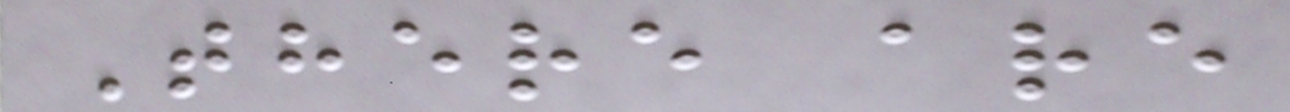There are
